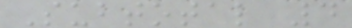Subtotal 4
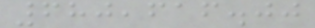680,616.00
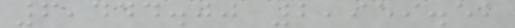6,444.00 2,959.52
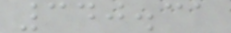340.31
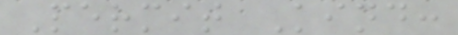Permit Kind:
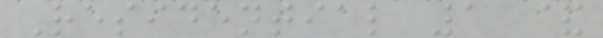Residential 1 &
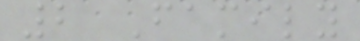2 Family
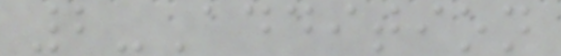2-Addition
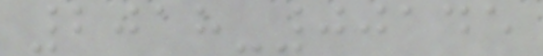2018-00145
